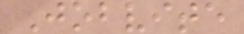Jobvite
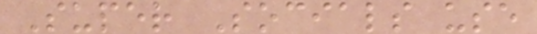Super Socials use
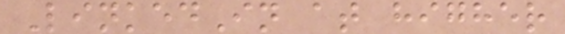LinkedIn at higher
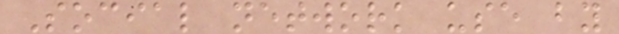Social network use by
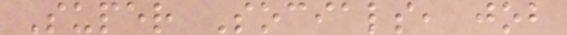Super Socials, job
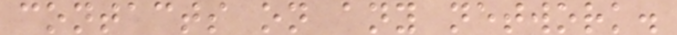contacts on any network.
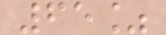65%
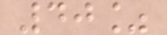40%
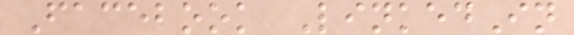Facebook LinkedIn
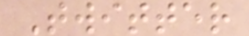Twitter
